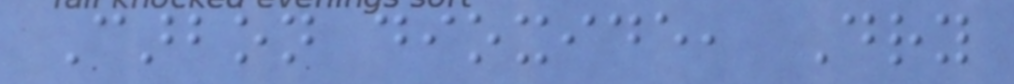Carbon dioxide, Dry
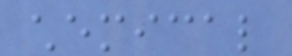chemical
